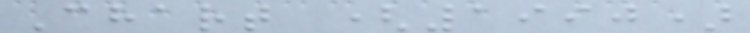Chart (1990)
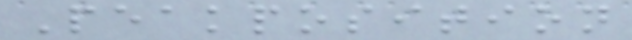Peakposition
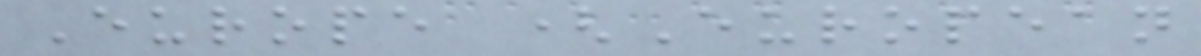Europe (European
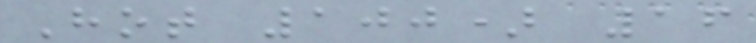Hot 100) 16
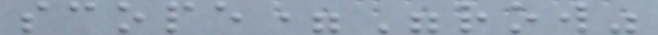scope="row"
